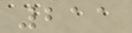211
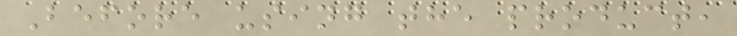Before using the product,
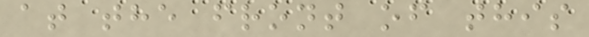at the front of this
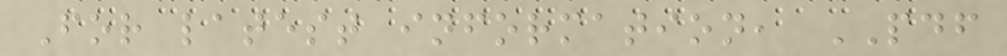For latest information, PDF
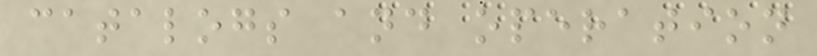catalogs and operation
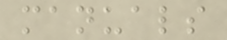manuals
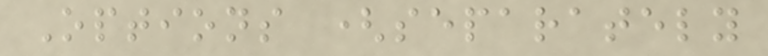Options (separately
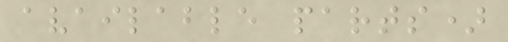available parts)
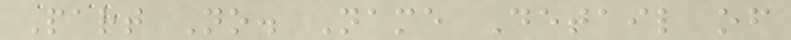Part No. Name Detail of
